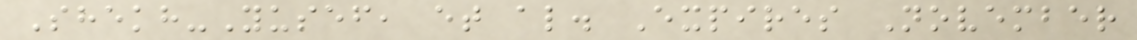Shekh-Yusef, et al. Expires November
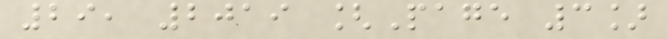29, 2019 [Page 3]
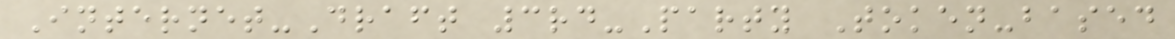Internet-Draft 3rd-Party Token-based
